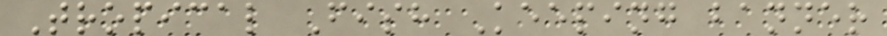Tropical Fish Keeping banner
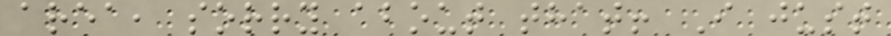area, sorry about that! I just
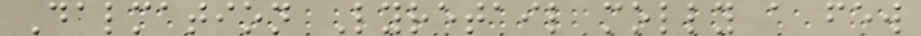Dalmation Lyretail molly a few
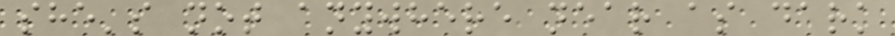she's not anywhere near as dark
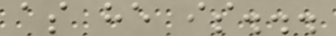as he is...
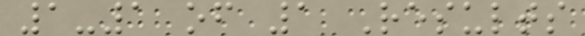1-1 of 1 Results
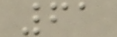61
